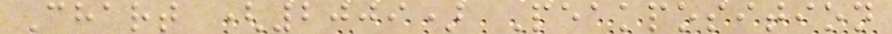Chart (2009) Peakposition
